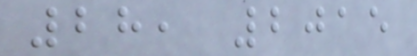28, 2015
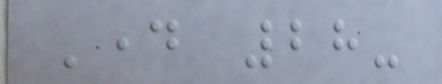Day 28-
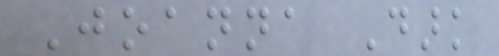Joanna Dark
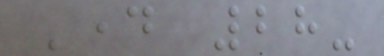Day 28-
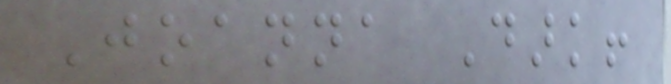Joanna Dark!
